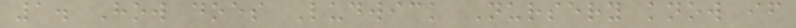1. How does Ludwick Nursery know if
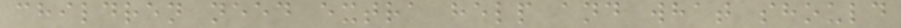children need extra help and what should
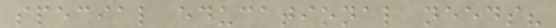special educational needs?
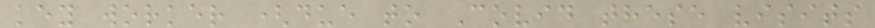key worker (due to Covid these visits
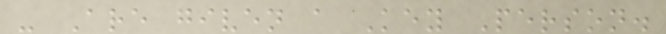- Are given a Key Person.
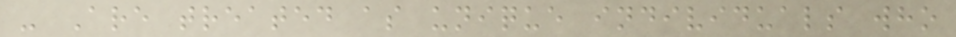- Are treated as unique individuals who
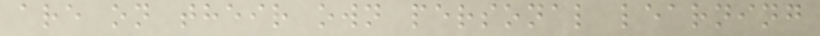are on their own personal learning
